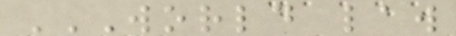WORLD LAW
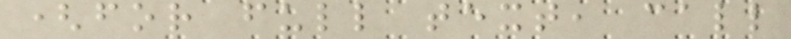(for full text, call
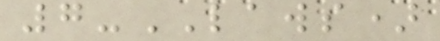7-LAWS)
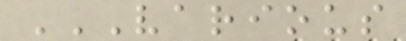VARIOUS
